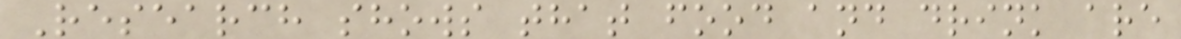Research shows that food and drink are
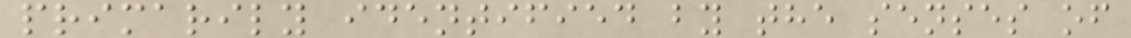primarily identified by the senses of
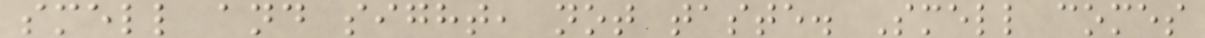smell and sight, not taste. Smell comes
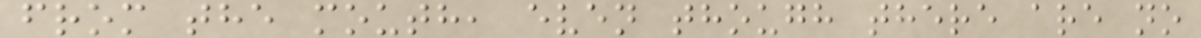from the mouth, even though there are no
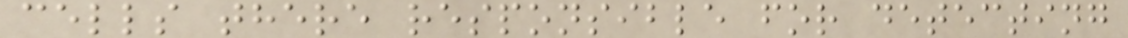cells there responsible for detecting
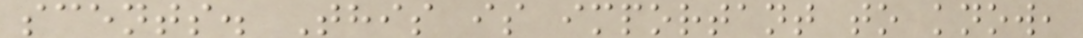scents. This is important to know,
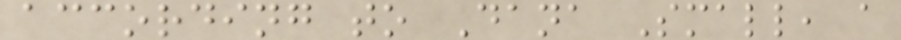according to Dana Small, a
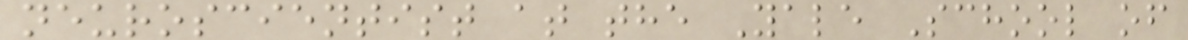neuroscientist at the Yale School of
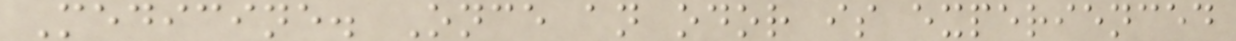Medicine. Once an odor is experienced
